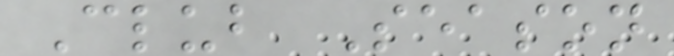Club Season
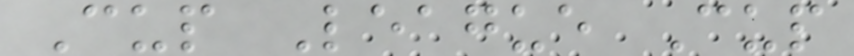Cup League Cup
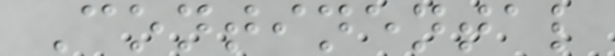Continental
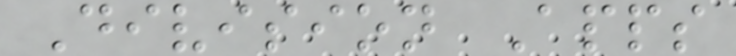Division Apps
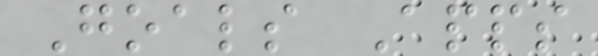Goals Apps
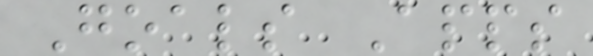Goals Apps
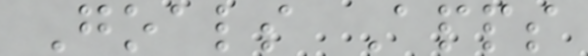Goals Apps
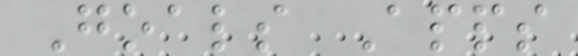Goals Apps
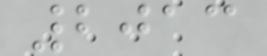2013
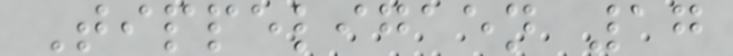Tippeligaen 17
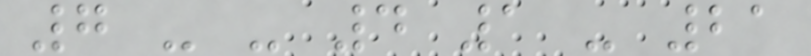7 - - 4 1 - 21
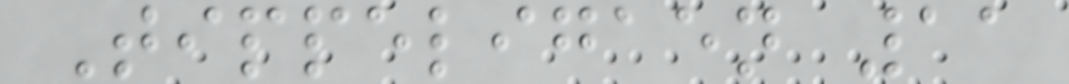Tippeligaen 11
